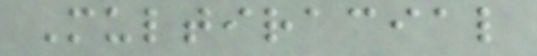Multiracial
